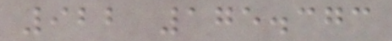922 175.373
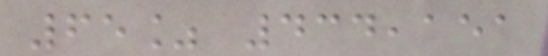65% 434,151
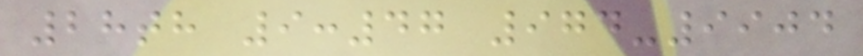28th 9:47 974-9904
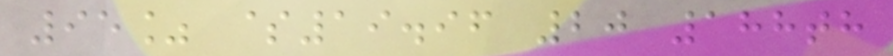95% $19.96 20 188th
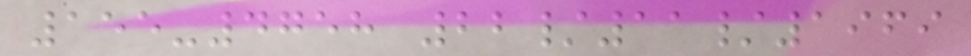155-4758 22/11/1969
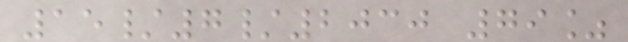15/7/2030 79%
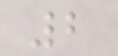2
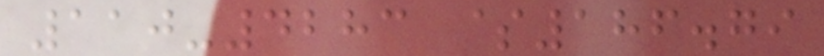110-4283 $186.79
